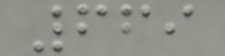669
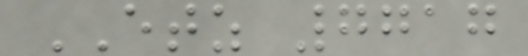ETZ 7717
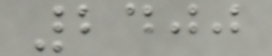2400
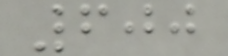600
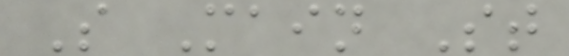S Main St
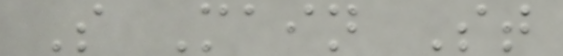S Main St
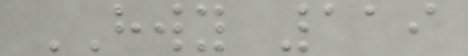HWY 119
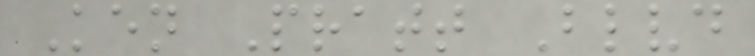Ken Pratt Blvd
